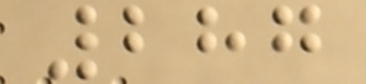287
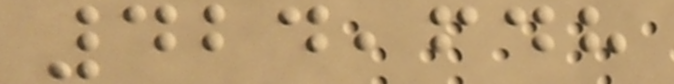424,648
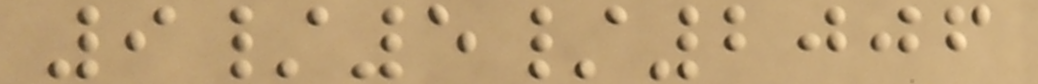9/5/2006
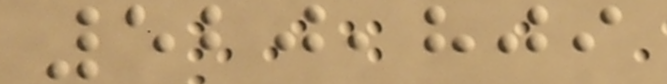520,809
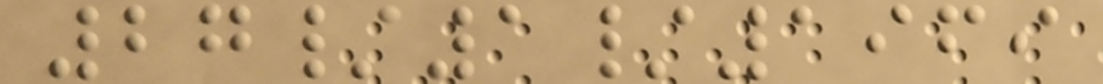27/1/1969
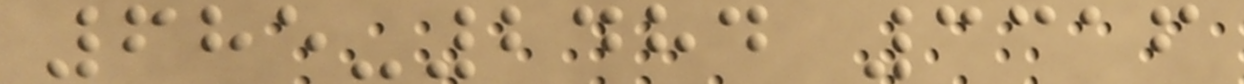685-2484 3316
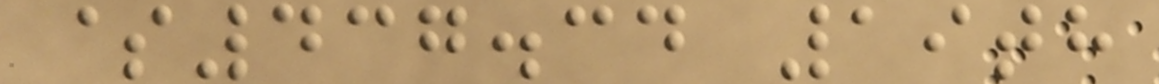$437.34 19th
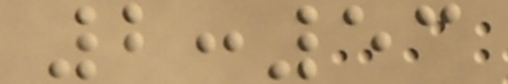2:53
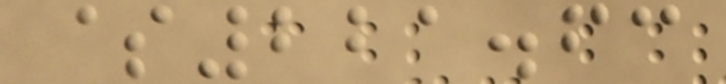$221.63
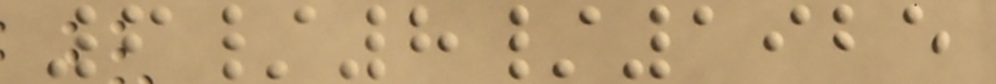6/8/1925
